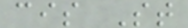cis St
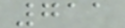711
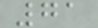71
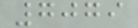7079
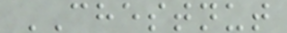CHESTNUT
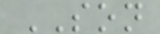SON
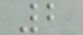2
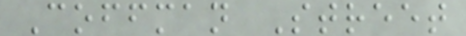Coffman Street
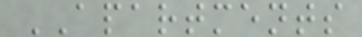APARTMENTS
